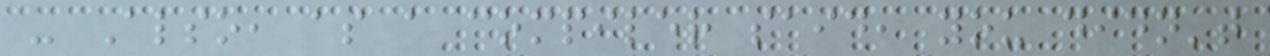- Also, as a compiler said, you didn't
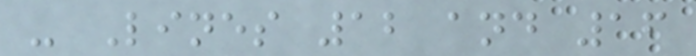- Lines 12 and 16
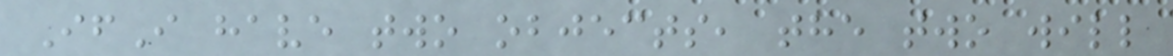IfI have two objects, the two will
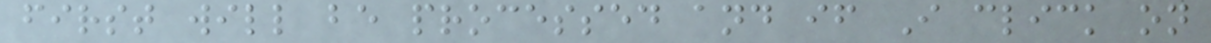first will be processed and if I click on
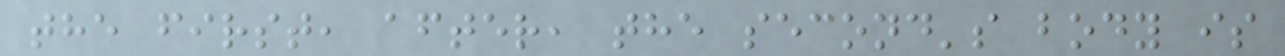the first, after, the second's body is
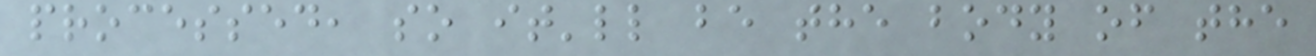processed, so it'll be the body of the
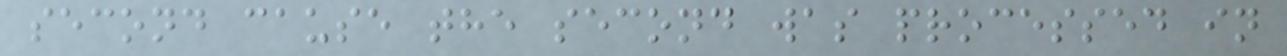second cause the second was processed in
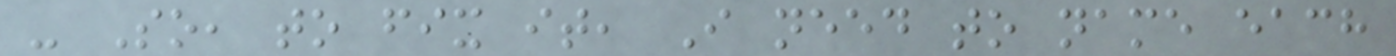- So, to fix it, I need to name each
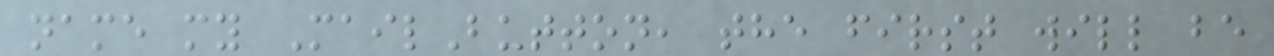name my MailButton, the first will be
